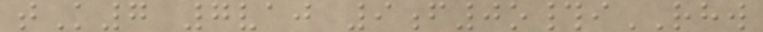tK7 7vaj 9f0o#iRHW
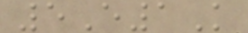5E1K
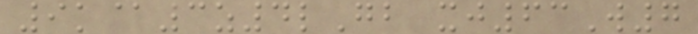9k@3z4lGb xj63W7
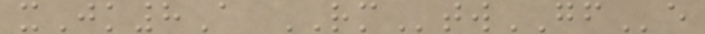xJk8A RMtwGFe
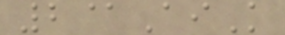2@AiK
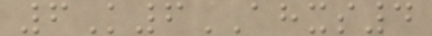6K6AHXS4
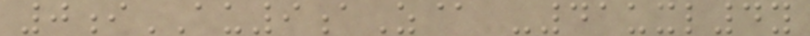0iAU9aZ@ -41uxl4y
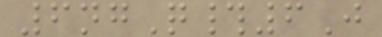6ngQ#6J
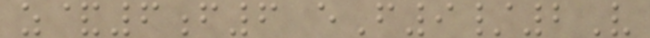z&6f6 eF9/2V
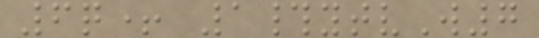6q+ 1#ytvW7
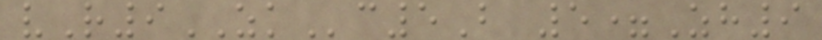vR9ZKc5B 5=Zh9
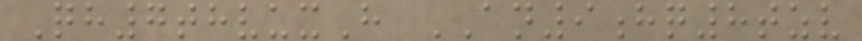Qh7thvuxH AN9hq8tzv
